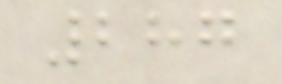287
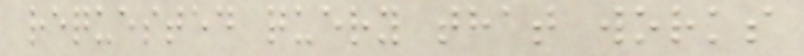requested query that works
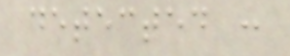detected :
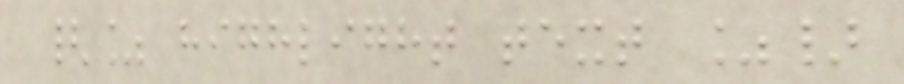{% highlight text %}
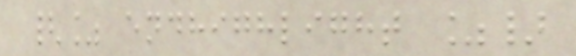{% endhighlight %}
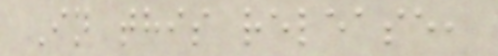In this release,
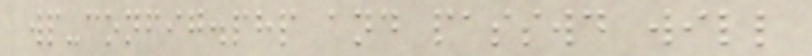wp-config.php and passwd will
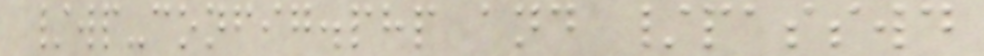/wp-config.php and /passwd
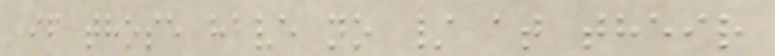if those have no / at their
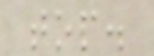top.
